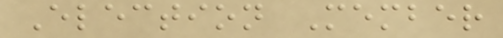Election Member
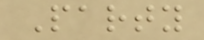Party
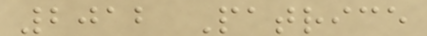2012 Patrice
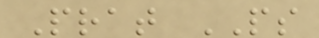Prat PS
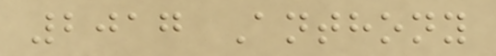2017 Anthony
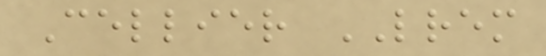Cellier LREM
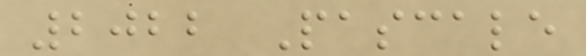2022 Pascale
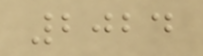2024
